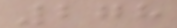278
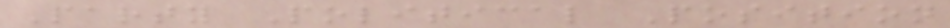Party Political Position
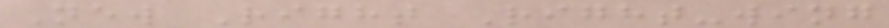New Right Right-wing
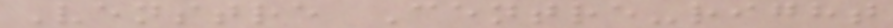Venstre Centre-right
